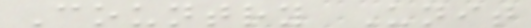Country Unit
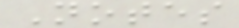Notes
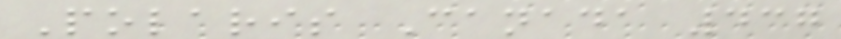Polaris Canada 437
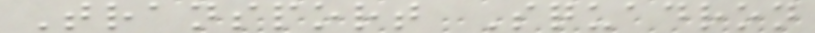Transport Squadron
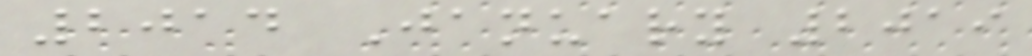2014 January 2019
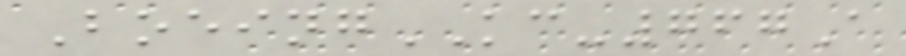BoeingKC-767A
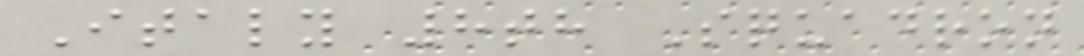Italy 8th Squadron
